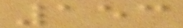153
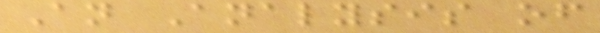An Analysis of
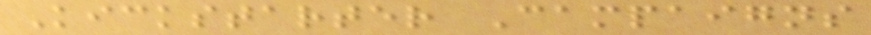Kickstarter Campaigns
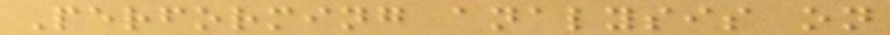Performing analysis on
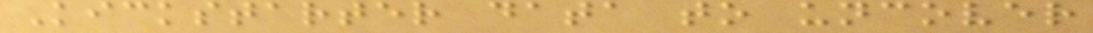Kickstarter data to uncover
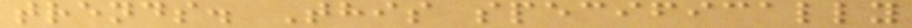trends. This specifically
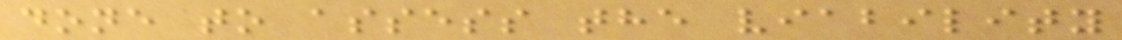done to assess the viability
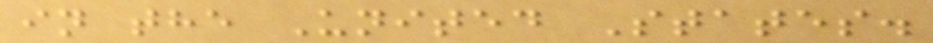in the United States.
